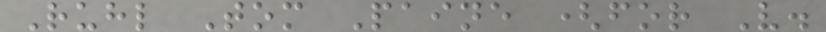Ruhl Tom Paine (for V.
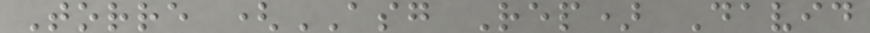Torre (ASG Rep) David
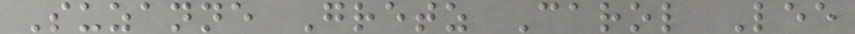Suzanne Gretz Carol Lee
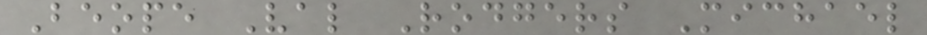Beope Val Rodgers Michael
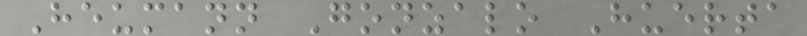Heumann Gonzalo Huerta
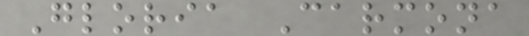Gloria Carmona
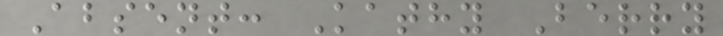Absent: Kathy Berry
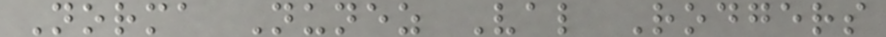Norma Nunez Val Rodgers
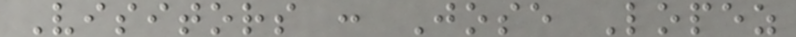Visitors : Jose Lopez
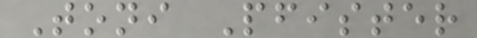Toni Pfister
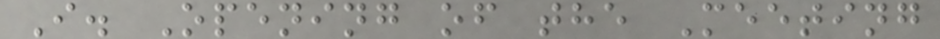I. Opening of the Meeting
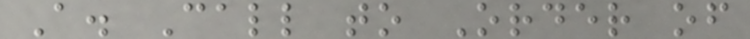A. Call to Order of
